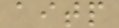aitp
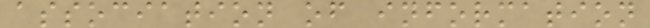association of information
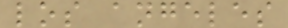los angeles
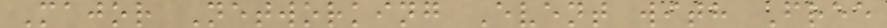Major Networking Event with Free
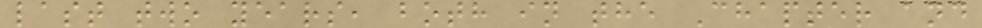last two years, both in the Chapter and
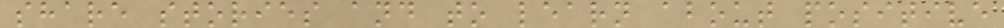share stories and to learn about positive
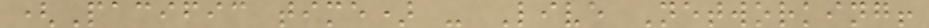(Pacific time) - Live Networking!
